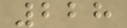228
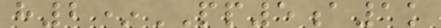h2*PP5a1k
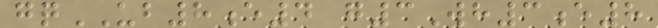gqUB8e4 g3Wh3e8
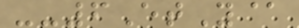--6EtY@
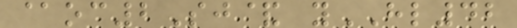@oc2Sj& yHL42
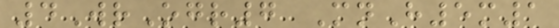4WrOgr7 MnH5m1
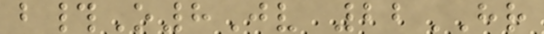b#O8Jv 22HR
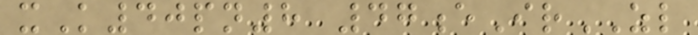xK40pn8 47eIrZL
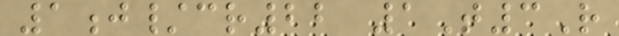1j/cr22 1T3R
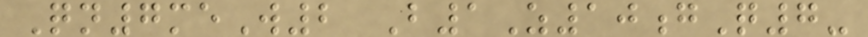Qn7meW2 B1Z10gQ7-
